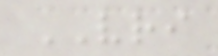VRI
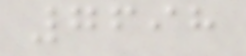7698
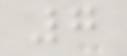7
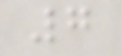7
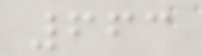663
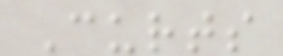Curts
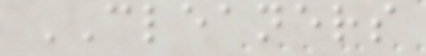CLEANERS
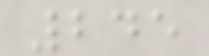245
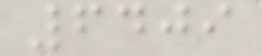6409
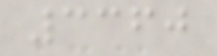3360
